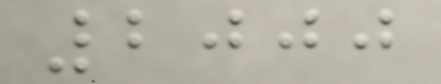2000
